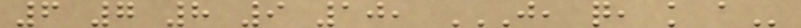6 7 8 9 10, J, Q, K A
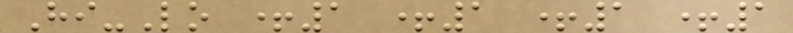Hi-Lo +1 +1 +1 +1
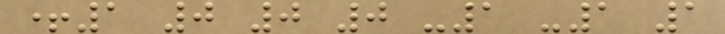+1 0 0 0 -1 -1 1
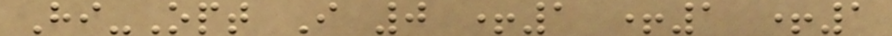Hi-Opt I 0 +1 +1 +1
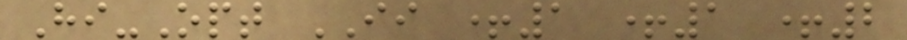Hi-Opt II +1 +1 +2
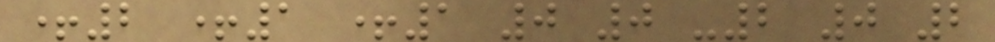+2 +1 +1 0 0 -2 0 2
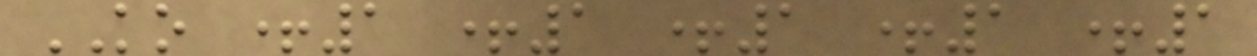KO +1 +1 +1 +1 +1
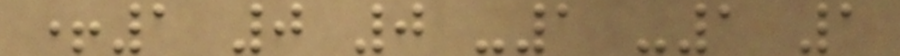+1 0 0 -1 -1 1
